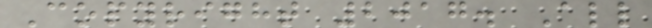Copyright 2017. All
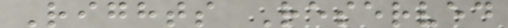Rights Reserved
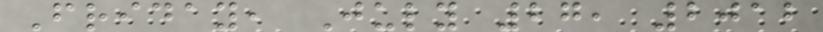Friday, July 27, 2012
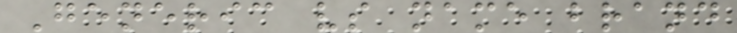Generic vs name brand
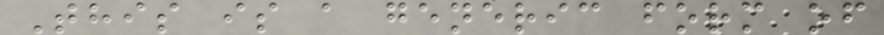This is a generic form of
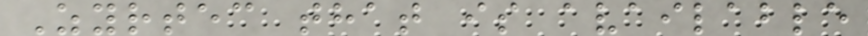Zyrtec that is available
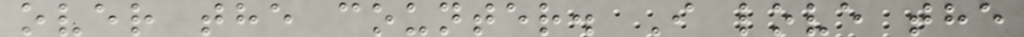over the counter. I love the
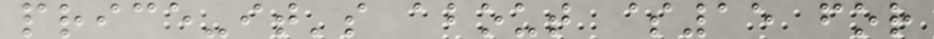price-it's about $15 for
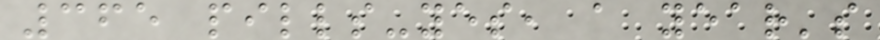365 pills-yes, a year's
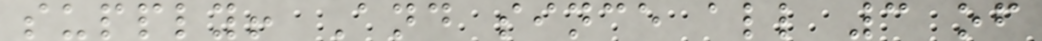supply! And since all 3 of
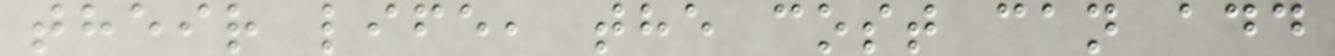their life, the cost can add
